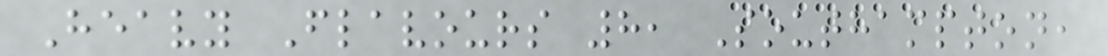Heavy Flavours 8, Southampton,
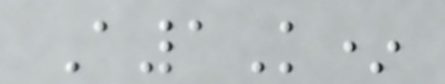A1K*
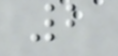2
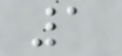1
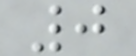0
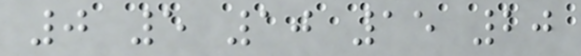0 5 10 15 20
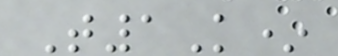T1K*
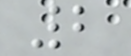2
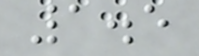1.5
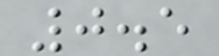0.5
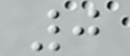0
